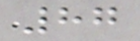87
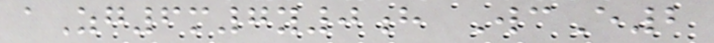aZg6m7y0h WcE2
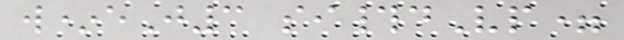w*eJ3 si#dVp=
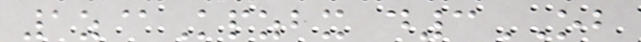1z@Kpzbx d3OB
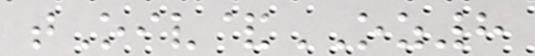tOiv&OZ8
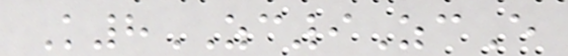K8ZC9ZcE
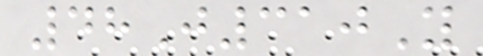48J310Y
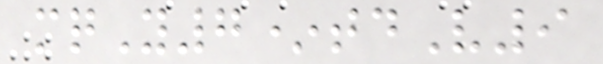mqY7*tdV9
